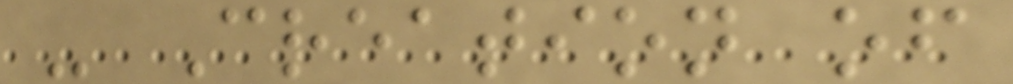- Creation of
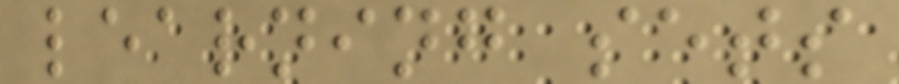learning sets
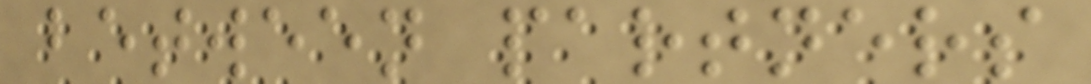between partners
